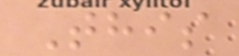This
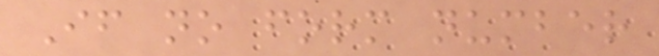If no form number
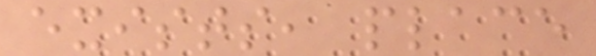exists, place
